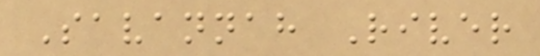Savannah River
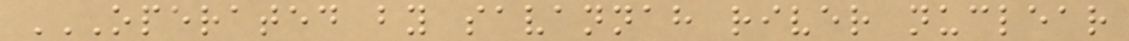OPERATED BY SAVANNAH RIVER NUCLEAR
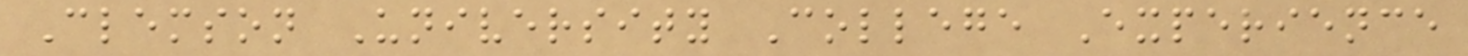Clemson University College Experience
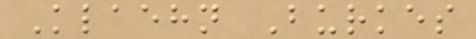Klaehn Burkes
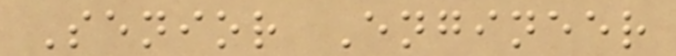Senior Engineer
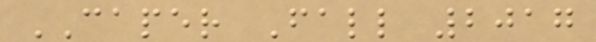CAPER Fall 2017
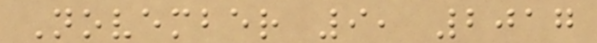November 9, 2017
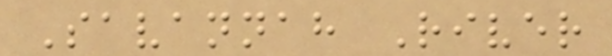Savannah River
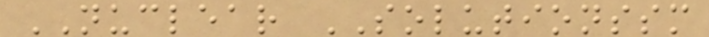NUCLEAR SOLUTIONSSM
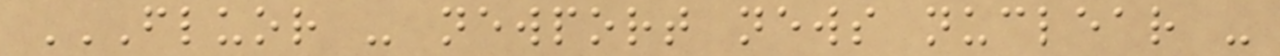FLUOR - NEWPORT NEWS NUCLEAR -
